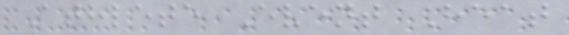Athlete Event Heat
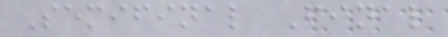Semifinal Final
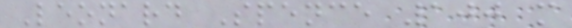Leonard Spence 100 m
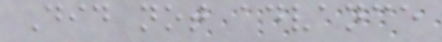Did not advance
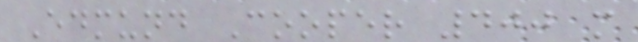Edmund Cooper 400 m
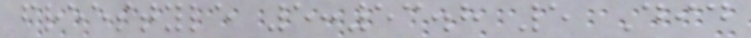freestyle 5:53.8 5 Did
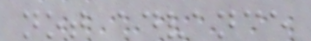not advance
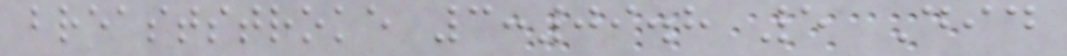breaststroke 3:09.8 5 Did
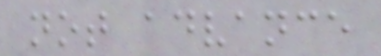not advance
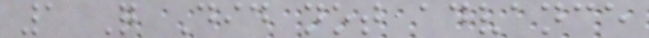1 Q Did not advance
